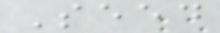Seed
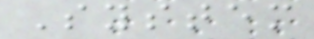System
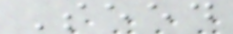Seed
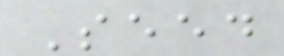Seed
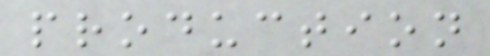production
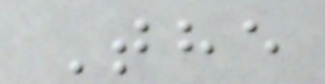The
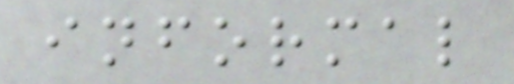informal
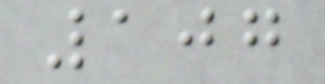107
